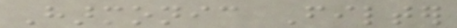Harmonic Filter
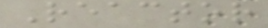Reactor
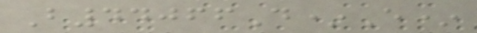B44066D*E*
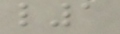l1
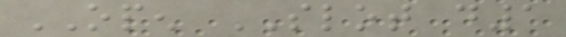OPEN SLOT d1
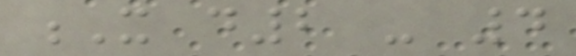X d2 - 4
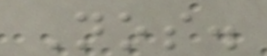Nos.
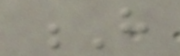H
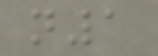n1
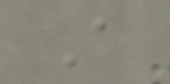A
